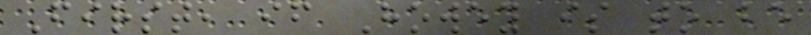First, if Howey is to be
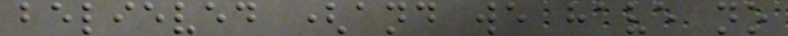believed (and we have no
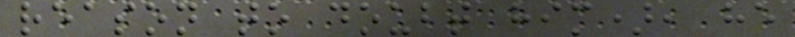reason to doubt him), he
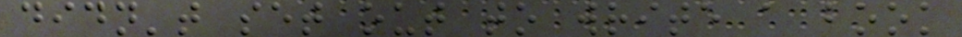didn't set out to write a book
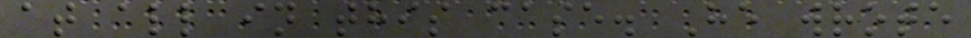at all in this case. He wrote
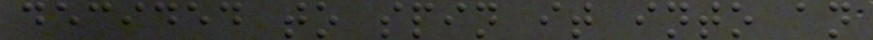decided to spin it into an
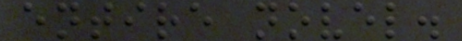entire novel.
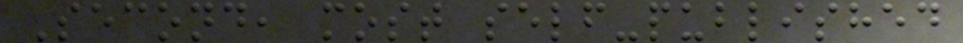Second, most self-published
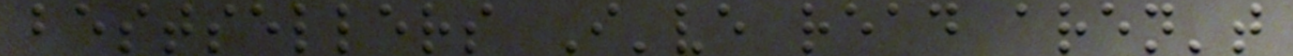bestsellers I've read aren't
